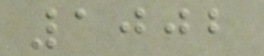1002
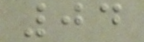04
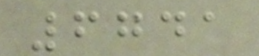6741
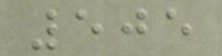505
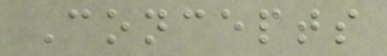Concepts
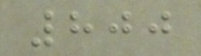800
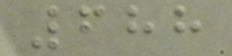688
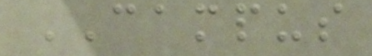CAMPUS
